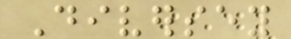Diversey
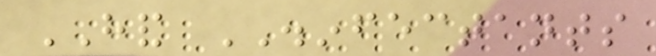HAND DISINFECTANTS
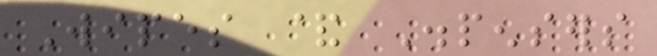Wipes & Dispensers
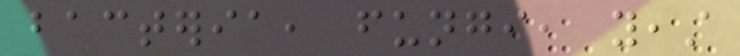bacteria, fungi, yeast
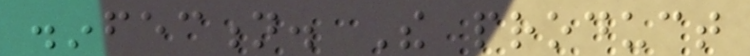disinfection. The product
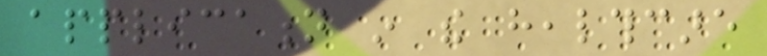application in the healthcare
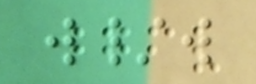w/w
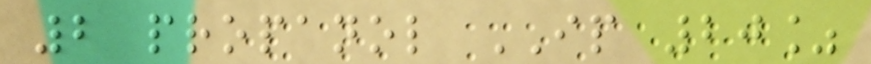2 propanol IP 20%
